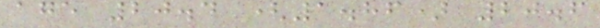age 20.4 (1.86) 20.6
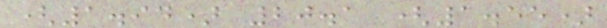(1.94) 20.1 (1.55)
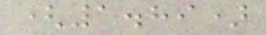(1.89)
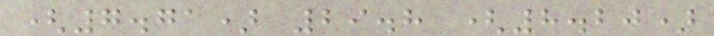(7.71) 29.8 (8.20)
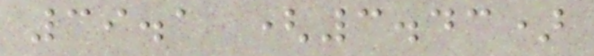39.1 (3.43)
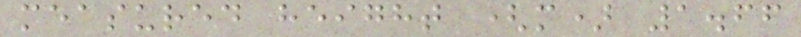measured height (m) 1.66
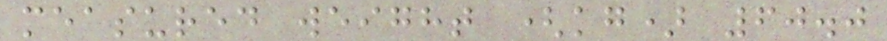measured weight (kg) 60.0
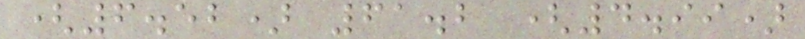(6.52) 61.2 (4.99)
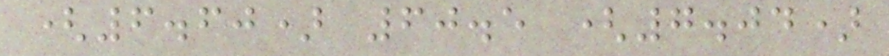(6.60) 60.5 (7.04)
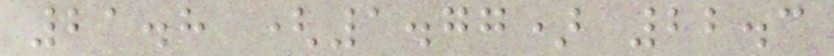21.8 (1.77) 22.3
